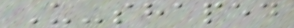U-shaped
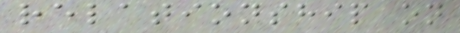relationship on
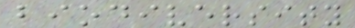biodiversity
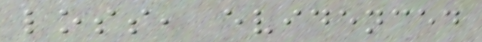loss, evidenced
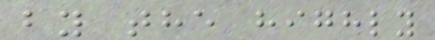by the highly
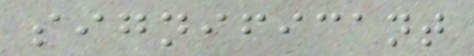significant
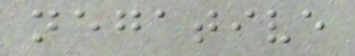negative
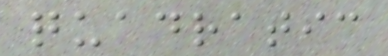quadratic
